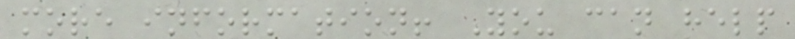more information! You can help
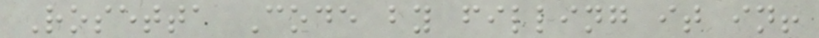Rosetta Code by filling it in!
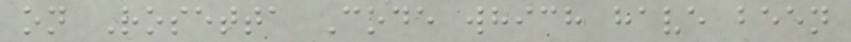on Rosetta Code which have been
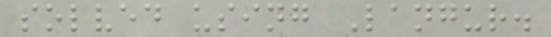solved using Langur.
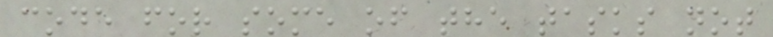code for some of the tasks not
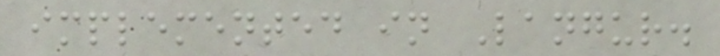implemented in Langur.
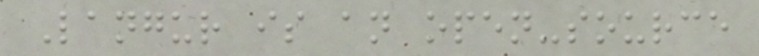Langur is an open-source
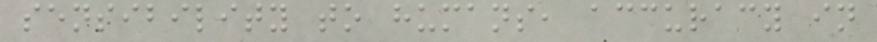sensibility to humans, accuracy in
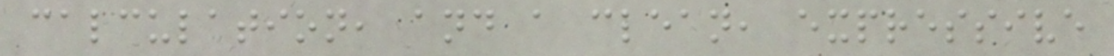calculation, and a clean, expressive
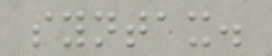syntax.
